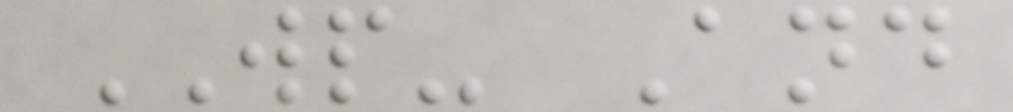WP- And
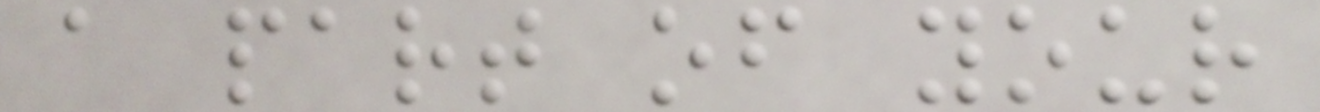a part of your
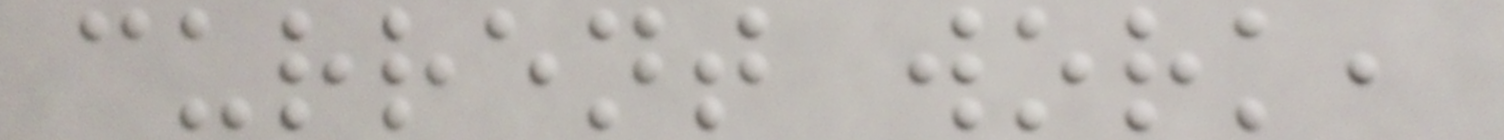current work,
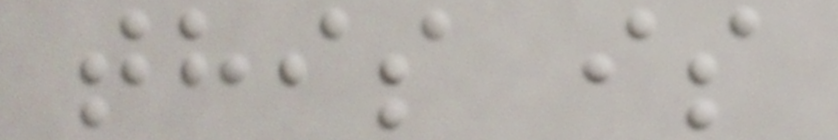this is
